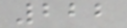222
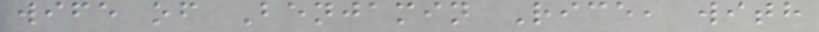wife of Benjamin Rice, with
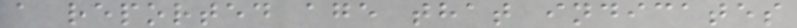a reported age that indicates
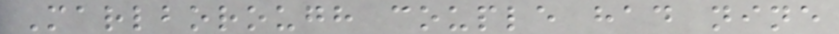Marlborough couple had nine
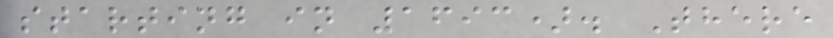starting in 1693). There
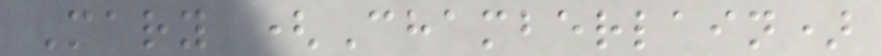Mary (Chamberlain)
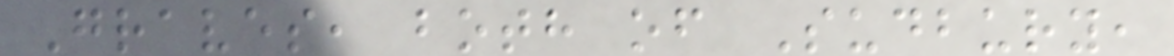Graves, both of Sudbury,
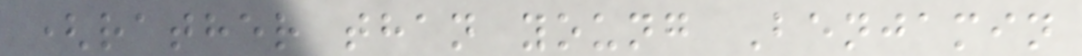(rather than young Benjamin
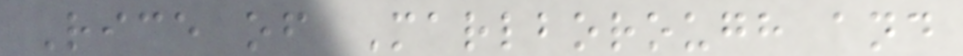Rice of Marlborough and
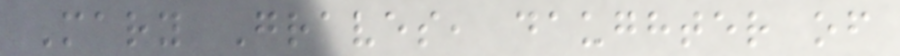Mary Graves, daughter of
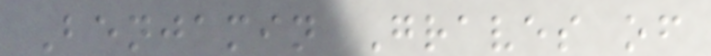Benjamin Graves of
